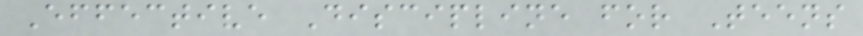Effective Discipline for Teens
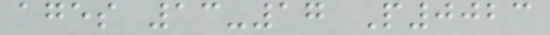ages 13-17 P0023
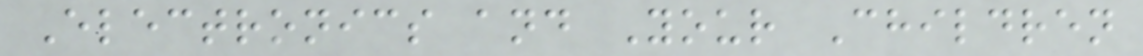Electronics and Your Children
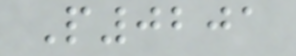P0201
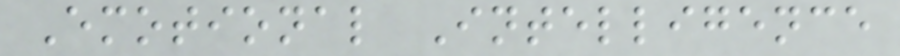Emotional Intelligence
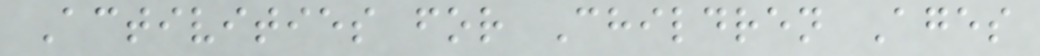Activities for Children Ages
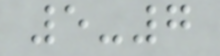5-7
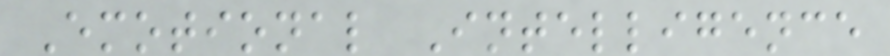Emotional Intelligence
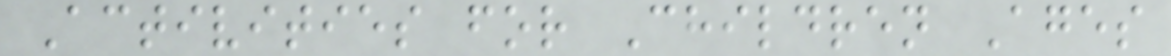Activities for Children Ages
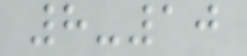8-10
